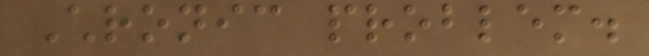Chronic problem.
